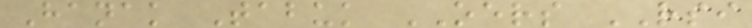Hanak Tabuk OERS RSI
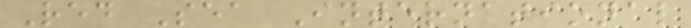Red Sea International
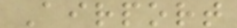Airport
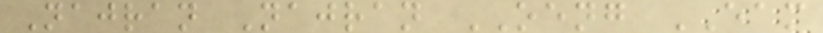Najran Najran OENG EAM
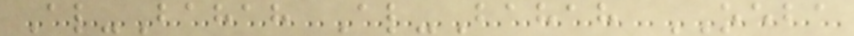Al-Bahah Al-Bahah OEBA
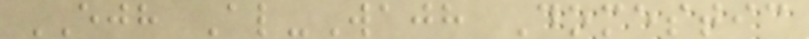EJH Al-Wajh Domestic
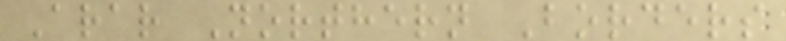Arar Northern Borders
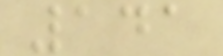141
